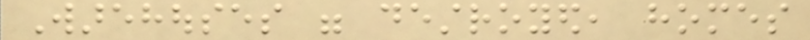Warehouses were destroyed, homes
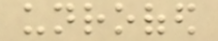unroofed
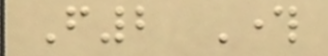F2 Through
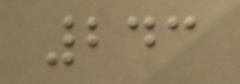243
